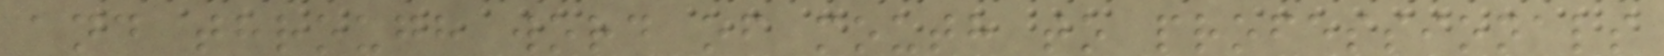and through word of mouth to professionals
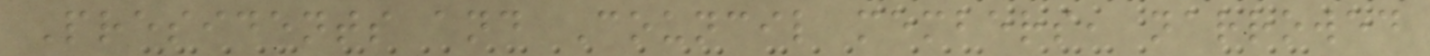Presidents and Council members, narrowed
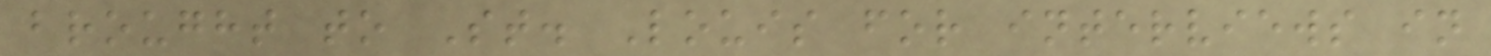brought to St. Louis for interviews in
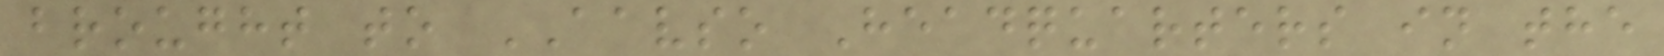brought to AAVSO Headquarters in the
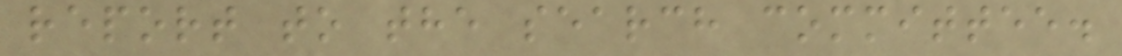report to the search committee.
